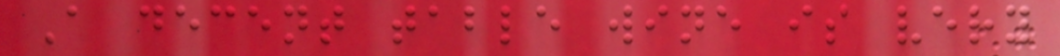A decent table wine is very
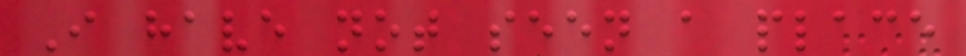I have not seen a place
